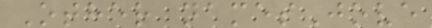Other namesJove
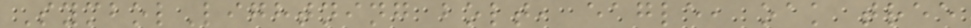SymbolLightning bolt, eagle, oak tree
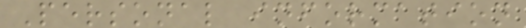Personal information
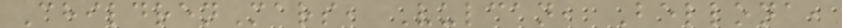ChildrenMars, Vulcan, Bellona,
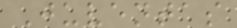Juventas
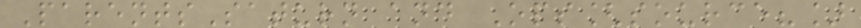ParentsSaturn and Ops[source?]
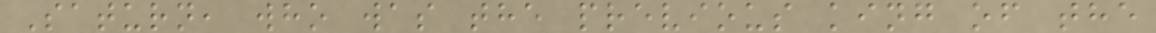Saturn, who was the previous king of the
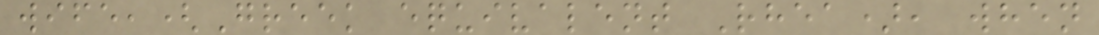wife,(Greek equivalent Rhea), when
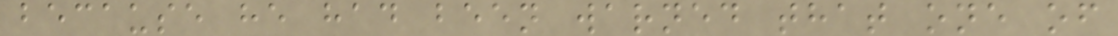because he had been warned that one of
